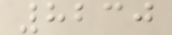8230
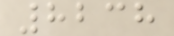8238
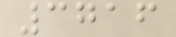3716
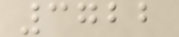3722
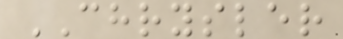CHRYSLER
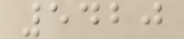5420
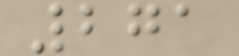271
